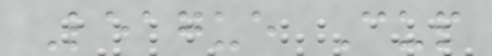League Cup
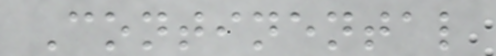Continental
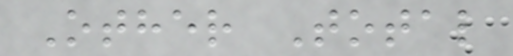Other Total
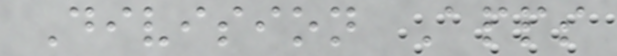Division Apps
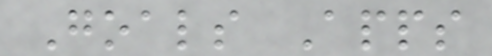Goals Apps
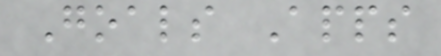Goals Apps
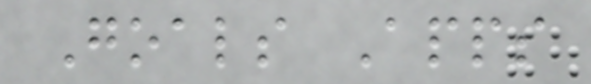Goals Apps
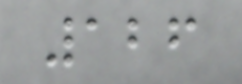126
